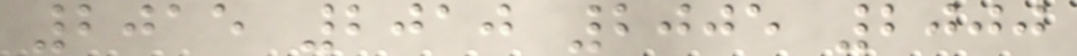2015 2010 2005 2000
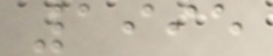1995
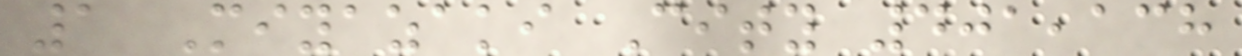1 Miyazaki City 401,138
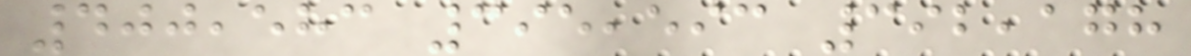400,583 395,593 392,178
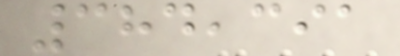384,391
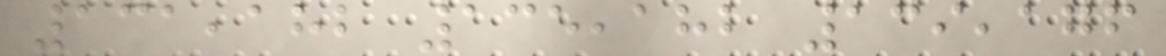131,182 135,182 139,176
